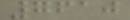7610
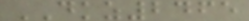DKZ2465
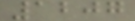1207
